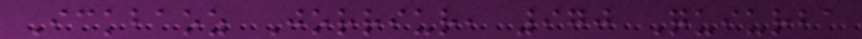Ickbaoz Jorriur, 970 Quiurba
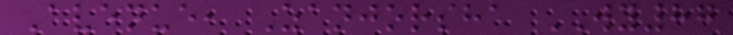Avenue, Zanjorsha WY87
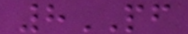8PF
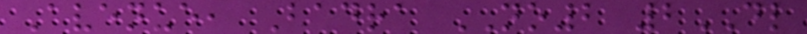Avenue, Badra NO2 2DL
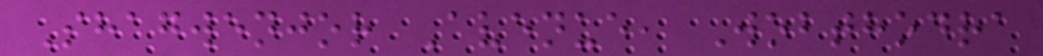Shagwenjor Avenue, Wobthodra
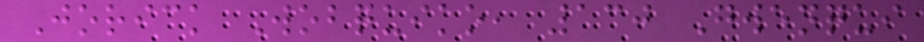Jorick Wobquiko, 130 Gwenqui
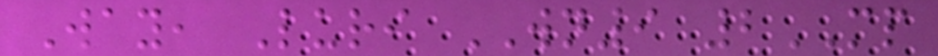Way, Luri WN9 2MP
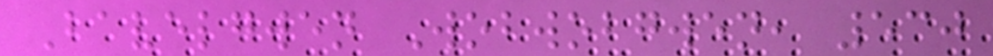Bavelgwen Wobwobgwen, 530
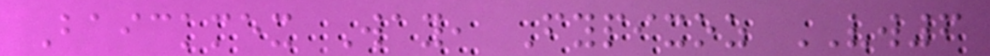Baickmex Way, Fypixoz VW6
